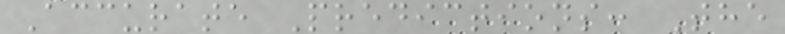Accurate Predictions: The
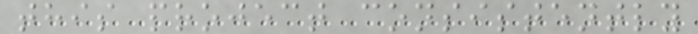this project consistently
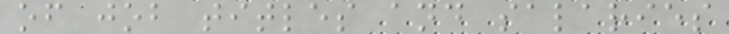of job titles and salaries
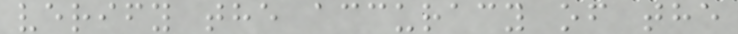verify the accuracy of the
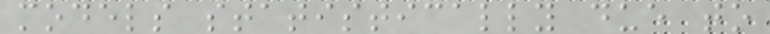models statistically due to
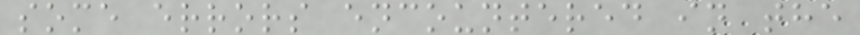some errors encountered in the
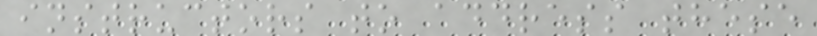instructors to address these
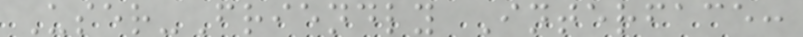User-Friendly Interface:
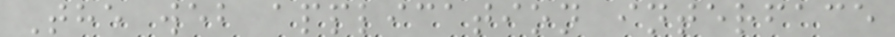The web application interface
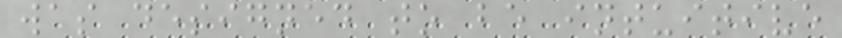was designed to be intuitive
